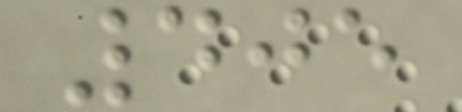405
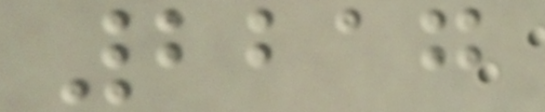2217
